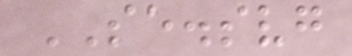SE.svg
